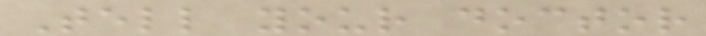Tell your doctor
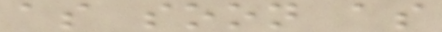as soon as
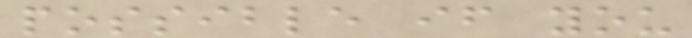possible if you
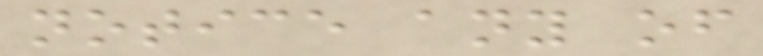notice any of
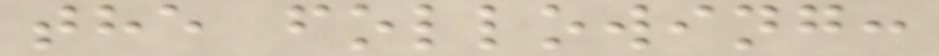the following:
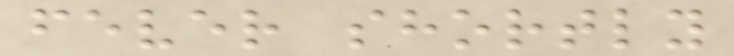fever shortly
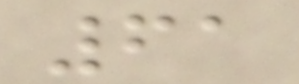61
